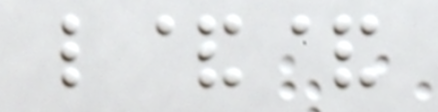l&&
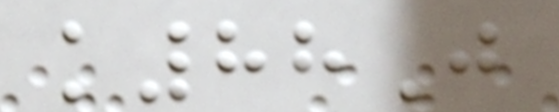k88J
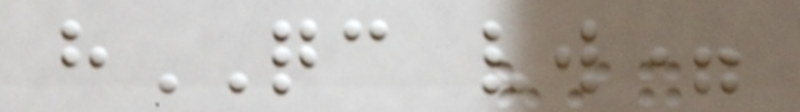hQC vw=
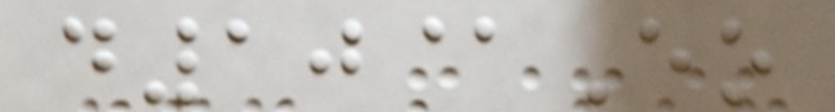d10@Eo
